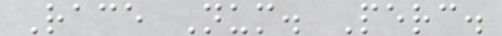Race Num. Perc.
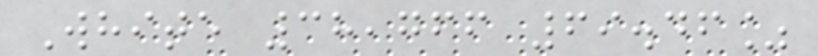White 38,766 69.46%
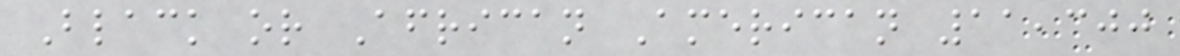Black or African American 11,300
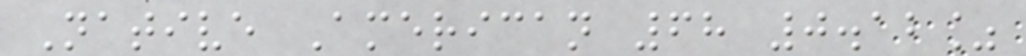Native American 68 0.12%
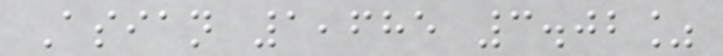Asian 1,685 3.02%
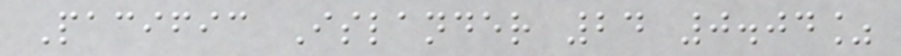Pacific Islander 24 0.04%
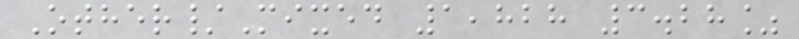Other/Mixed 1,828 3.28%
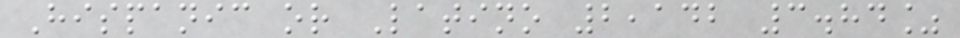Hispanic or Latino 2,142 3.84%
